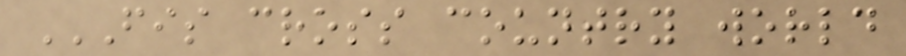FIS CROSS COUNTRY WORLD
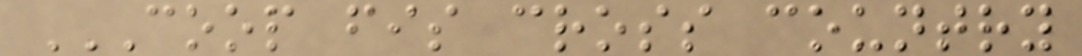COOP FIS CROSS COUNTRY
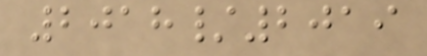2018/2019
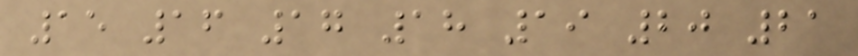15 16 17 18 19 20 21
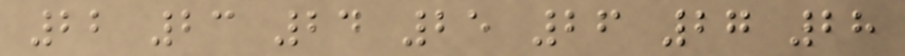22 23 24 25 26 27 28
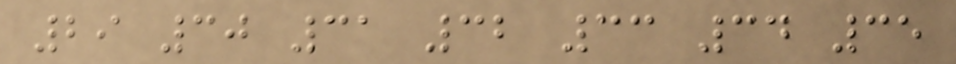29 30 31 32 33 34 35
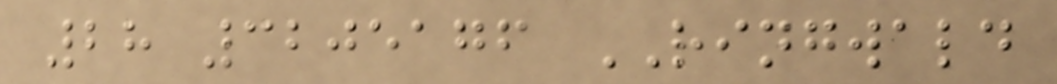28 3205176 RINGWALD
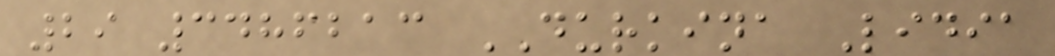29 3486213 DURKINA Lidia
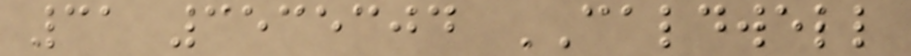31 3535304 CALDWELL
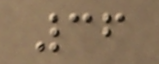36
